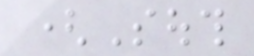(South
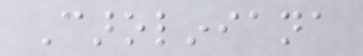Caroliniana
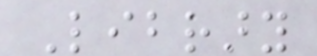Library
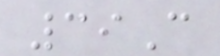39C
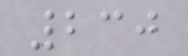230
